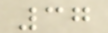37
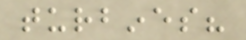turbines?
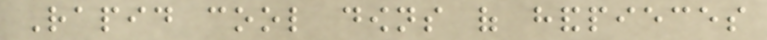Rapid cool downs of handpieces
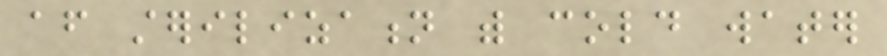after sterilization with cold water
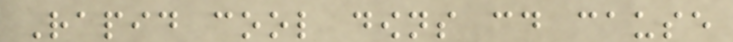Rapid cool downs could cause
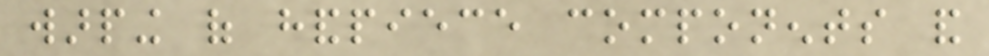warping of handpiece components and
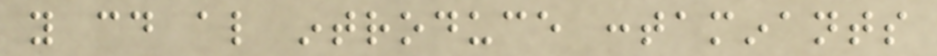you could also introduce contaminants
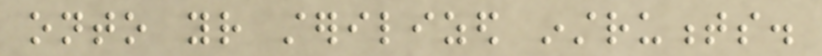onto your sterilized instruments.
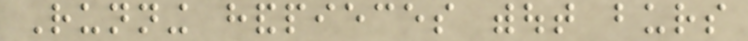Running handpieces without burs
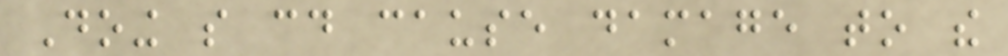Doing so could cause damage to the
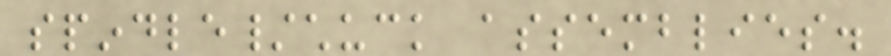spindle/chuck assemblies.
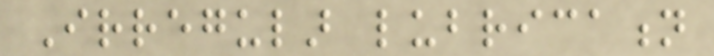Irregular lubrication
